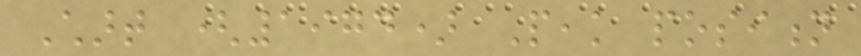Chart (1974) Peak position
